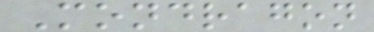Mondragon
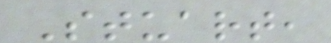Stuart,
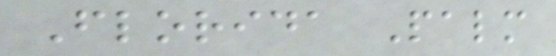Florida Palm
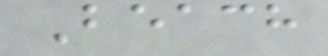Beach
